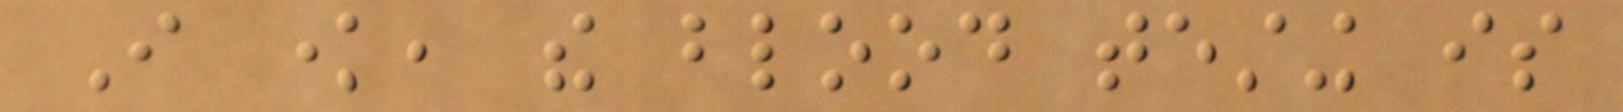I know, the blood testing is
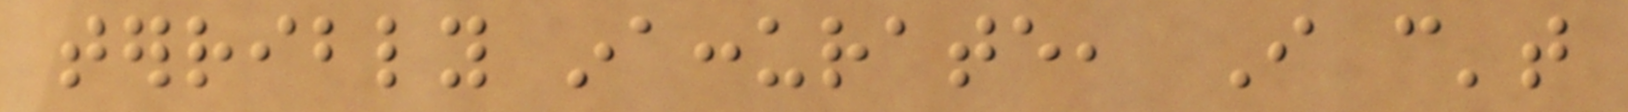terribly inaccurate, I can't
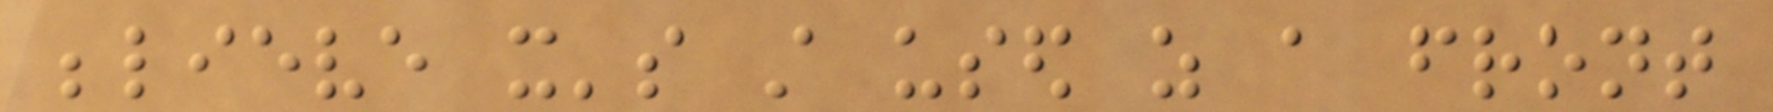believe it's still used as a front
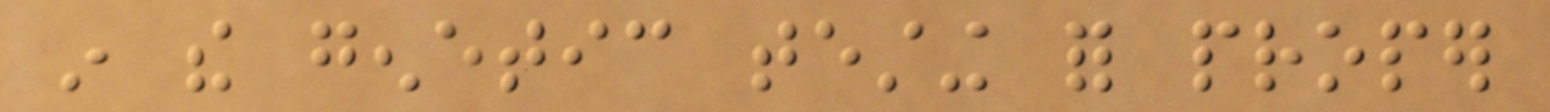in the genetic testing for proper
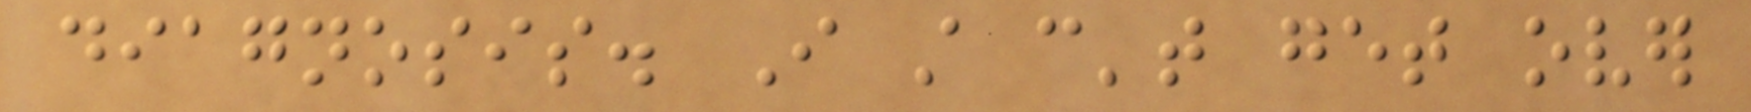diagnosis. I still can't get over
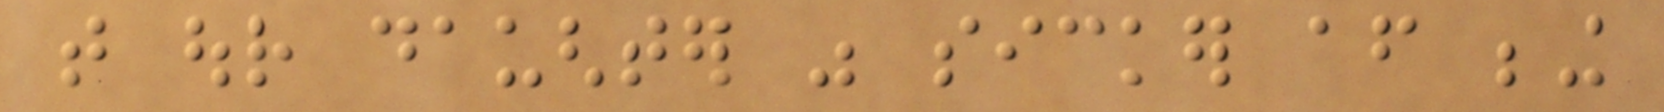that our daughter was sicker after being
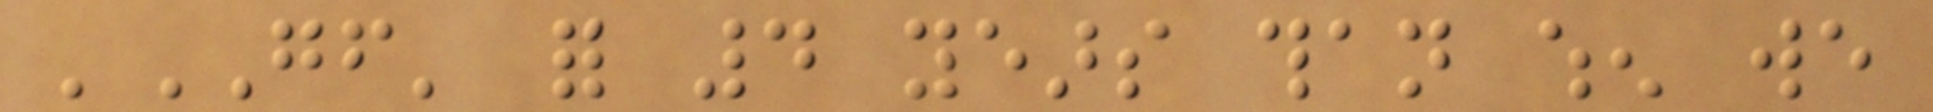'GF' for 4 years than when we
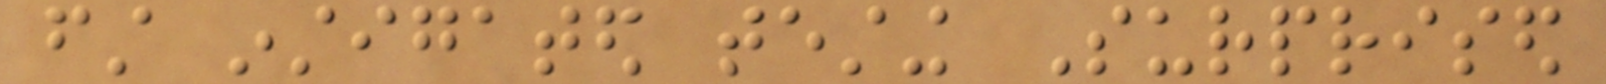first instigated testing Surprised
